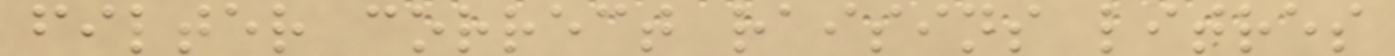filter correct raisins litres
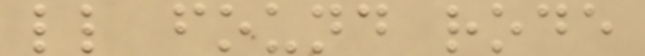ll found rode
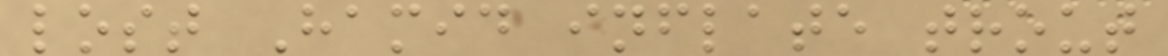lost Hamid inflate trout
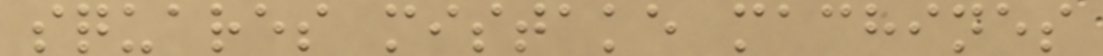squares mistake machines
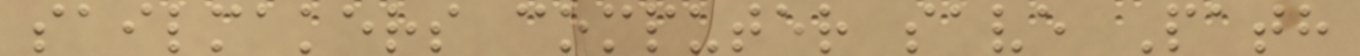sailmakers computer save Path
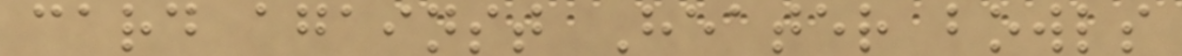card against Heater bowls
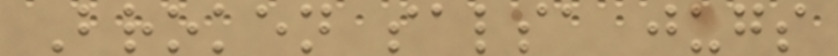Broken salsa jugs
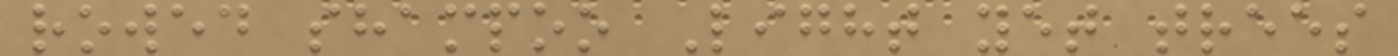rowed shampoo Light yet trees
